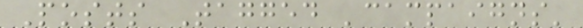Posts Tagged 'campaigns'
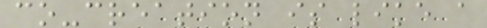co-creation is like a
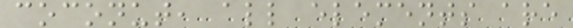coconut, all elements are
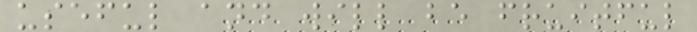useful and will be fruitful
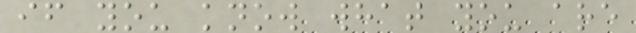if you know what you are
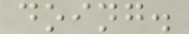doing.
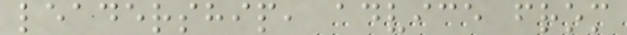leadership, advice from
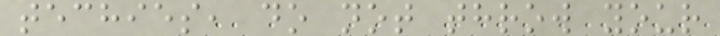techies, do not throw your
